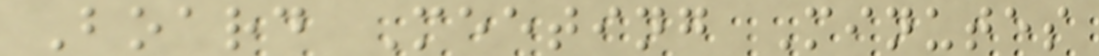Board Meeting Minutes
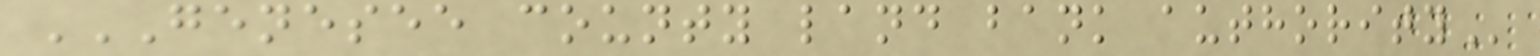GENESEE COUNTY LAND BANK AUTHORITY
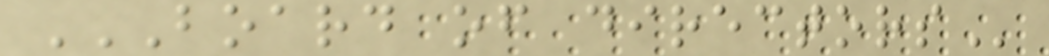BOARD OF DIRECTORS
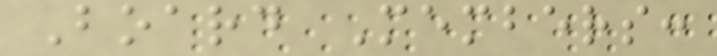Board Members:
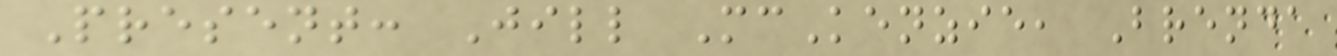Present: Jill McKenzie, Brenda
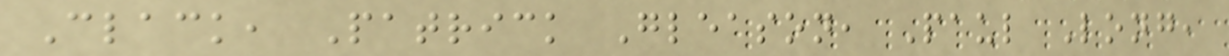Clack, Patrick Gleason, Paul Long,
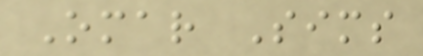Omar Sims
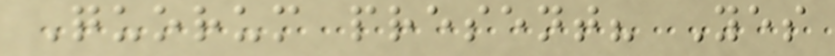Quorum present? Yes
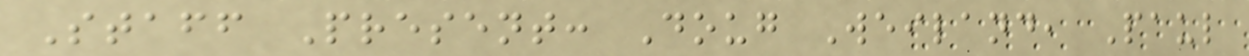Staff Present: Doug Weiland, Paul
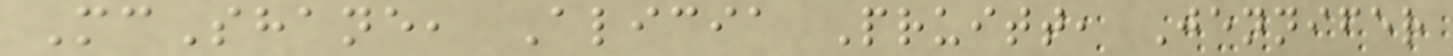McShane, Alicia Pruitt, Jennifer
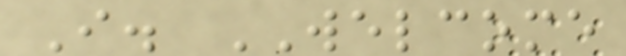I. WELCOME
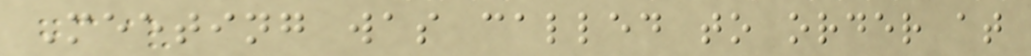Meeting was called to order at
